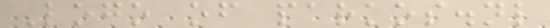Logo of parkos.nl
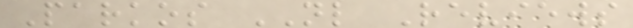Parkos NL Reviews
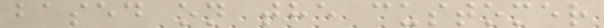based on the customer
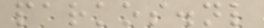parkos.nl
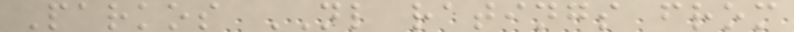Parkos NL ratings from
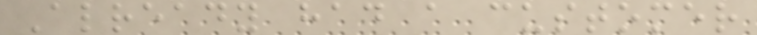Already had a customer
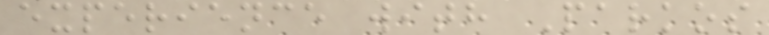experience with Parkos
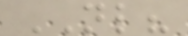NL?
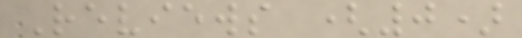Reviews (0)
